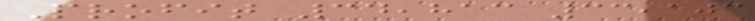Profit 34,813 33,103
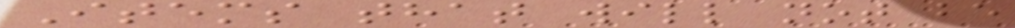Items that will not be
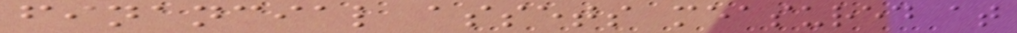financial assets measured at
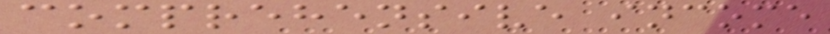comprehensive income
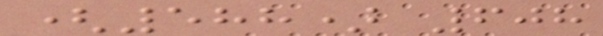(588) 608
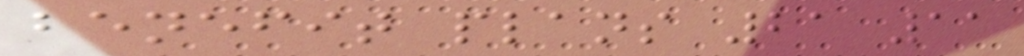benefit plans 21 11
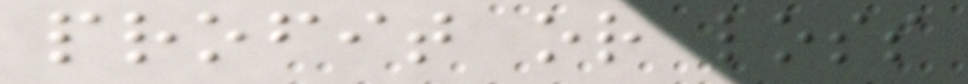profit or loss
